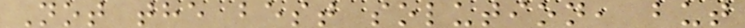Not the best solution, but
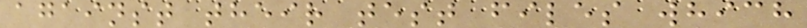against their test files which
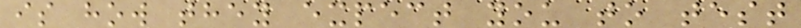is how they expect you to test
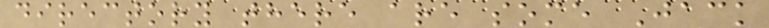directory there are some Jack
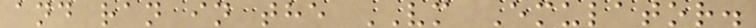and ran in the VM Emulator.
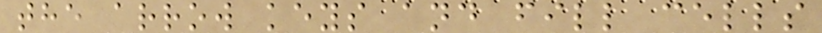the arrow keys and fill cells
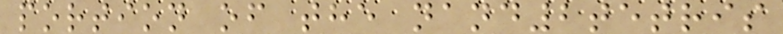portion of the nand2tetris
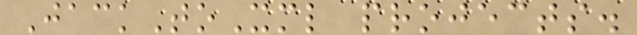JackToXml projects.
